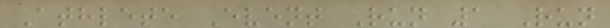Athlete Event Run 1 Run
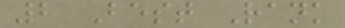2 Best Rank
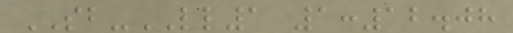SB-LL1 1:12.08
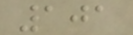101
